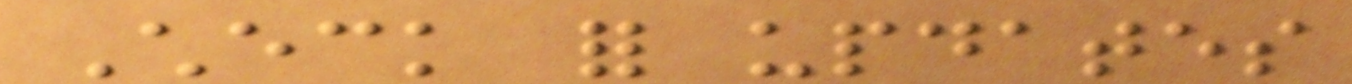Check for updates
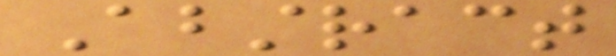Abstract
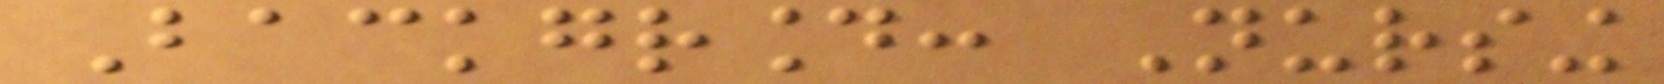Background: Nursing
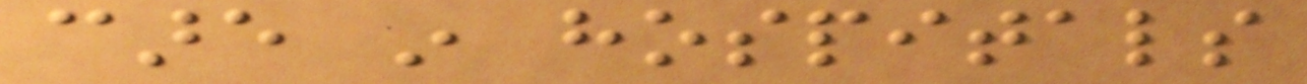care in hospitals
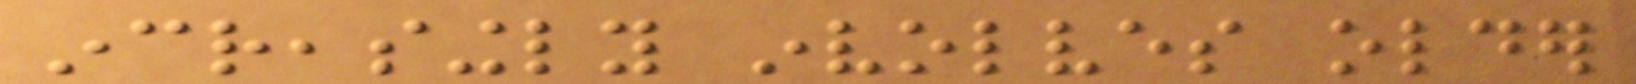increasingly involves older
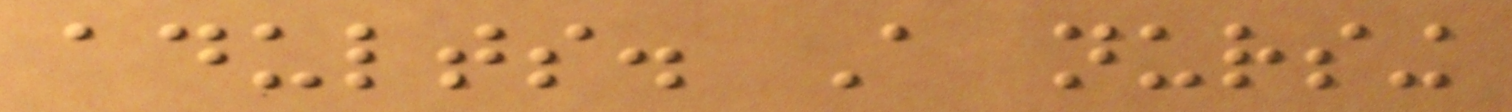adults. A nursing
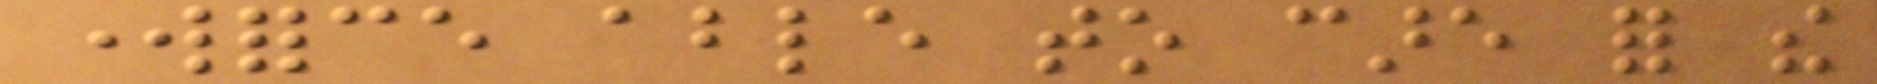workforce able to care for the
